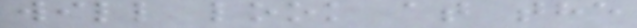will look at the
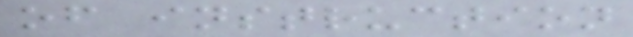of instruction
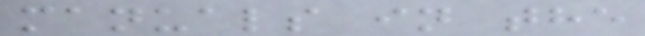manuals in the
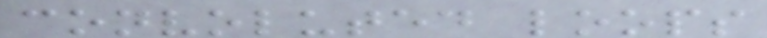convoluted loops
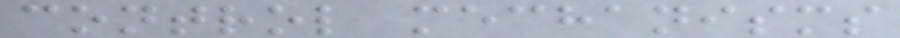control mechanisms
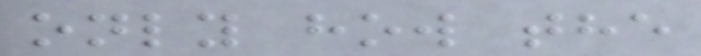only how the
